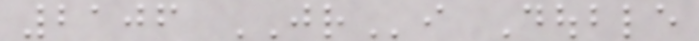2106 JRi Double
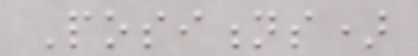Positions)
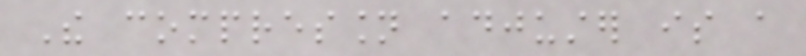The compression adjuster is a
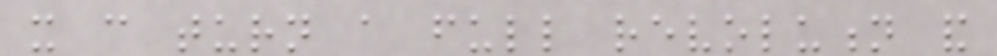it can turn a full revolution and
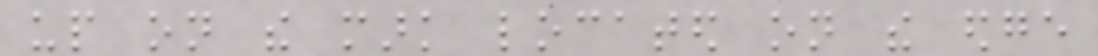up on the mark located on the edge
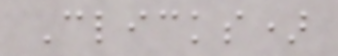Clicks)
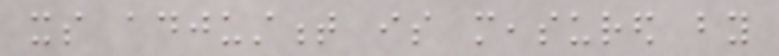its adjustment is measured by
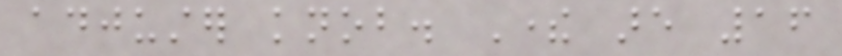adjuster knob. There are 16
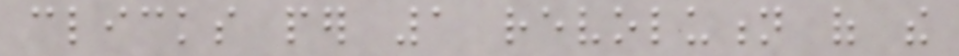clicks per 1 revolution of the
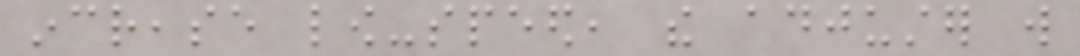increase low-speed, the adjuster will
